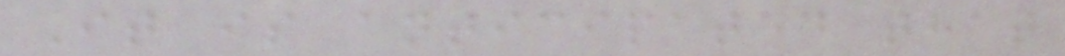It is anticipated that
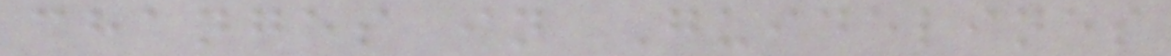changes in Guidelines
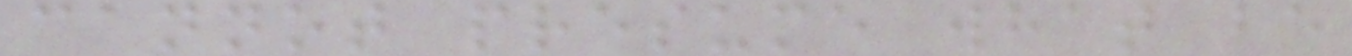cannot presume what be
